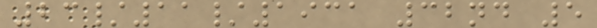23/11/1931 32nd 5
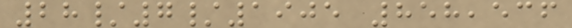28/7/1905 858,536
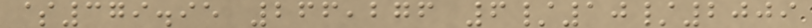$379.95 266,276 6/10/2009
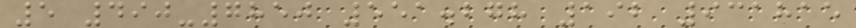5 490-7850 551.278 192 931815
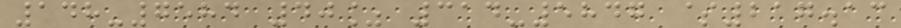148-7584 40% 314-5847 $217.13
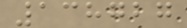138727
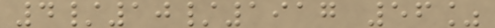4/10/1917 56%
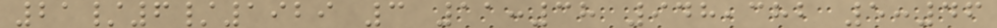21/6/1929 3 11:38 948,382 5:46
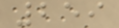259
